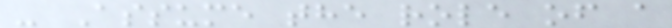- Assume the role of a
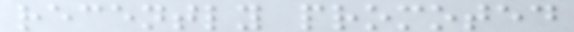recently promoted
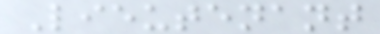Lieutenant
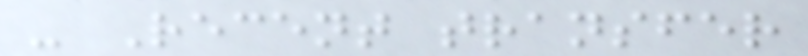- Recent transfer
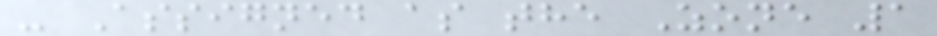- Assigned as the Zone 1
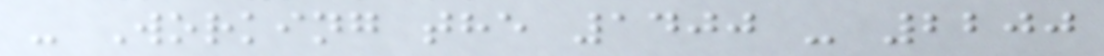- Working the 1400 - 2200
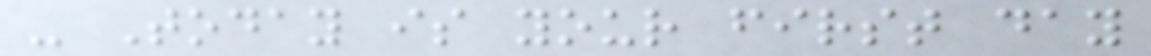- Today is your first day
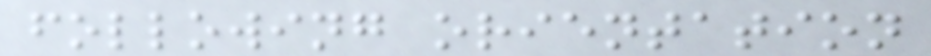following orientation
